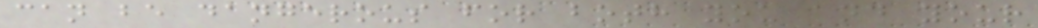can be dangerous for both you and your
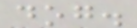dog.
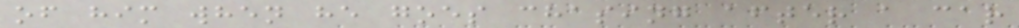of him when he goes chasing after a car
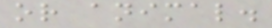or animal.
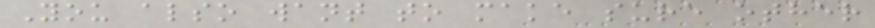You also want to make sure other
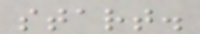start.
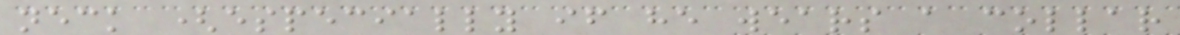neck (especially if he wears a collar
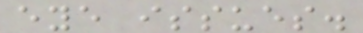eye issues.
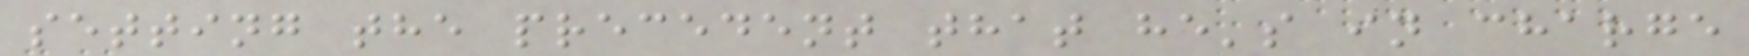setting the precedent that he's in charge
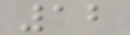12
